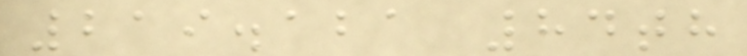219.121 84th
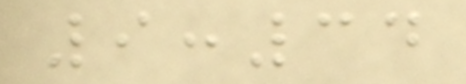9:34
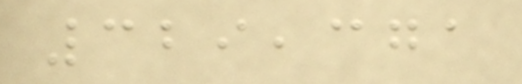329,371
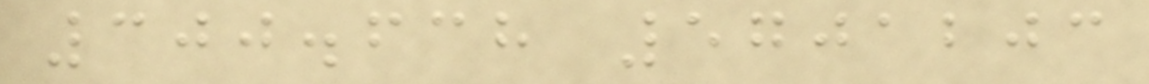300.638 5701203
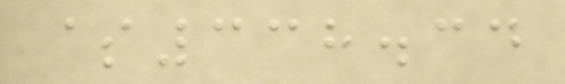$338.34
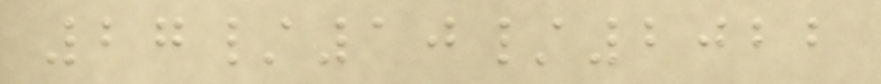27/10/2022
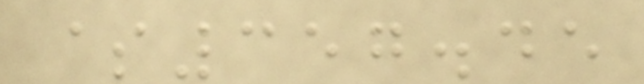$357.45
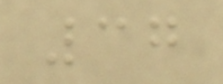37
